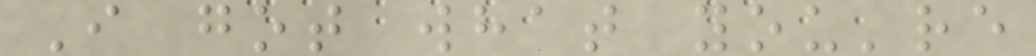I got what you're
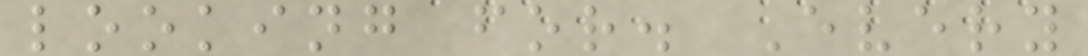looking for. Every
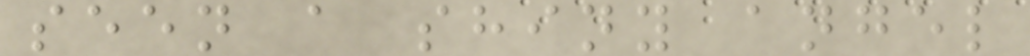seen a shiny angel
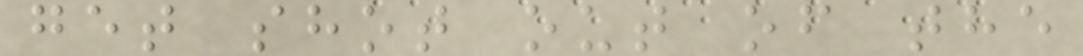get shot out of the
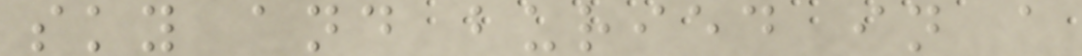sky and buried in a
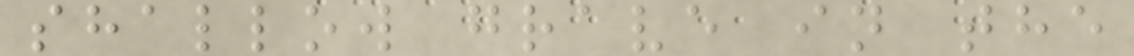shallow grave in the
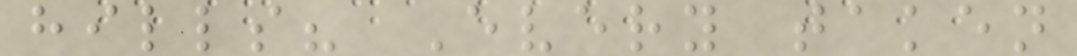hills? Every taken
